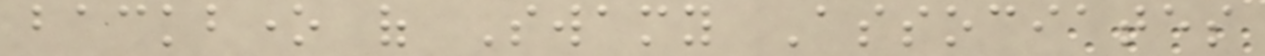backbone of Swamy Associates
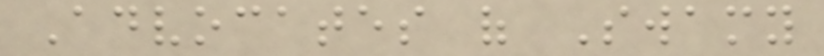Advocates of Swamy
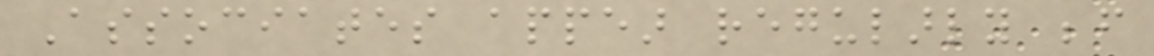Associates appear regularly before
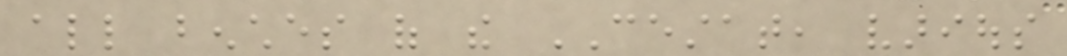all benches of the CESTAT, various
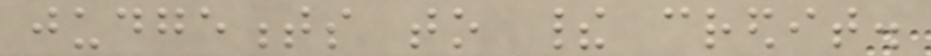judgements to their credit.
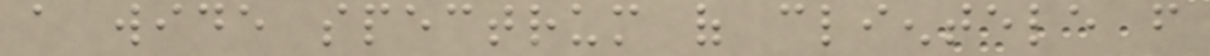a wide spectrum of clientele from
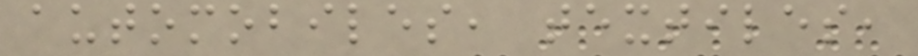automobiles, textiles,
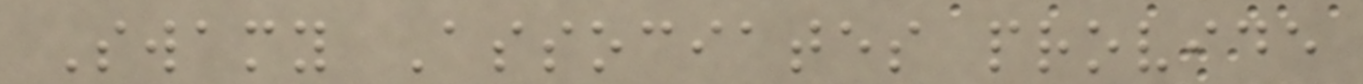Swamy Associates provide
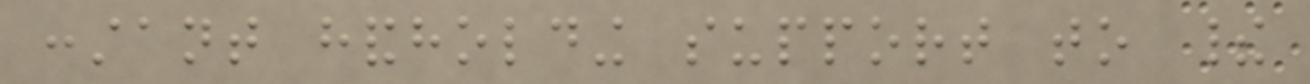constant handholding support to their
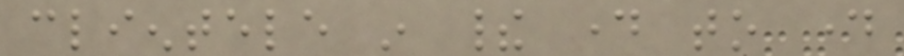clientele in their day to day
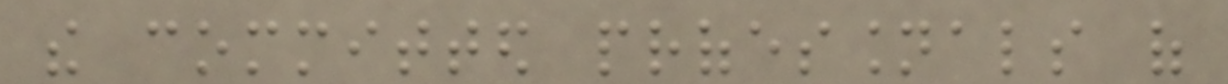the committed professionals of
